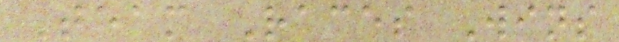Team Races Wins
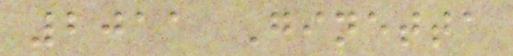2011 Ginetta
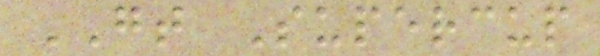GT Supercup
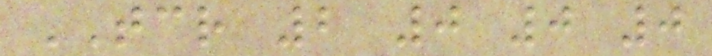TCR 2 0 0 0
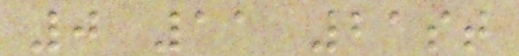0 11 21st
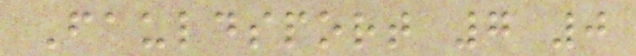Fauldsport 7 0
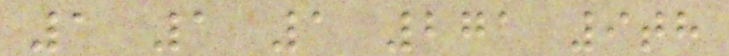1 1 1 271 9th
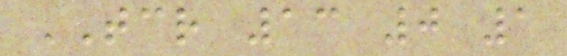TCR 13 0 1
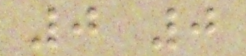0 0
